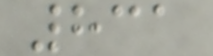831
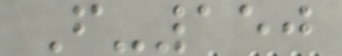F-150
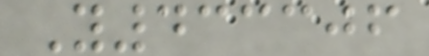Y433306
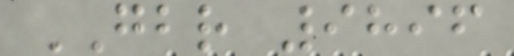GBR 9896
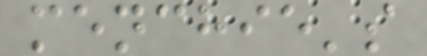menchie's
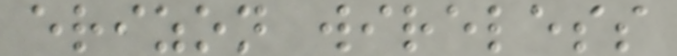erizon wireless
